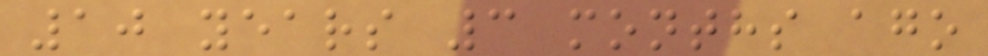10 years 3 months ago
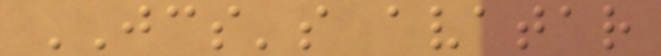JCS's avatar
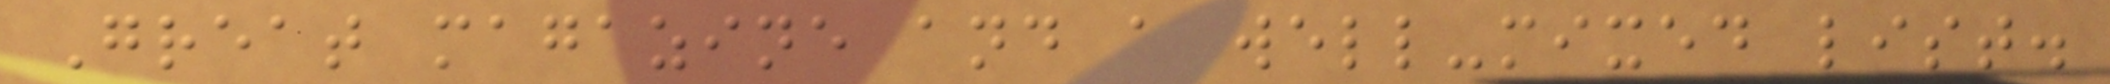Great magazine and a well-mixed list.
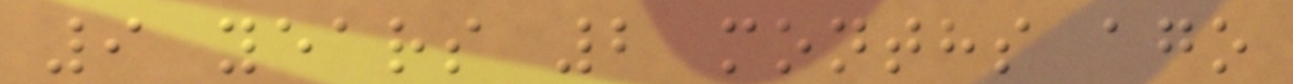9 years 2 months ago
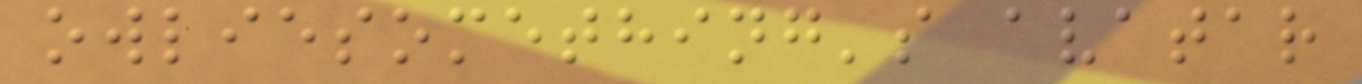owliesomething's avatar
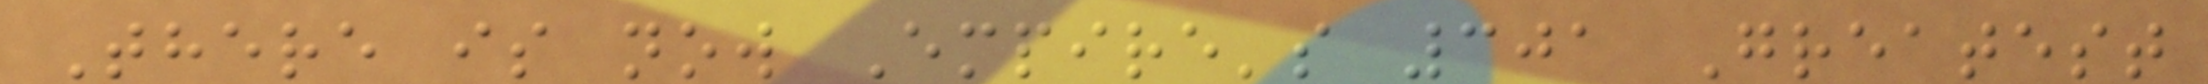There is now Empire's 301 Greatest
